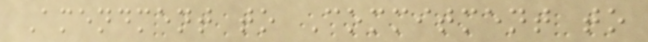Amendment to Commitment to
